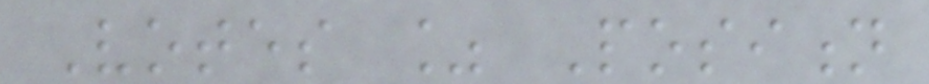Votes % Position
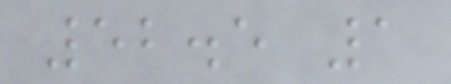52.5 1
